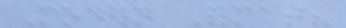Modern Format?
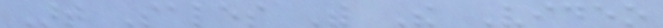Art Sales With The Video
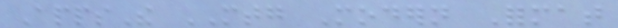AppsThe MTG Modern Format
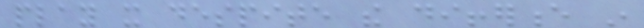play it despite the difference in
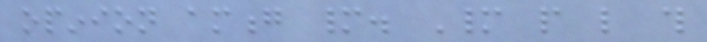opinion among many. Many people like this
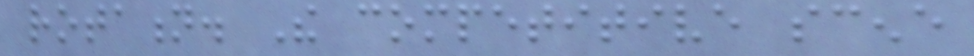rotation. The competitive scene
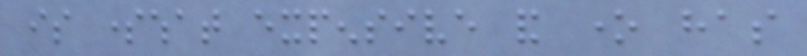is somewhat expensive and one has
